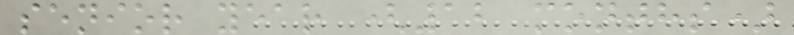senior year (12 months)
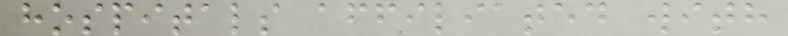hospitals affiliated with
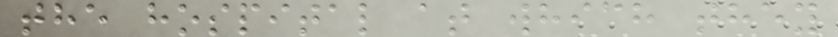the hospital at which they
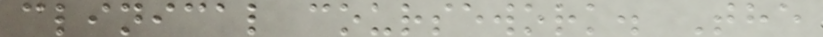clinical coursework. The
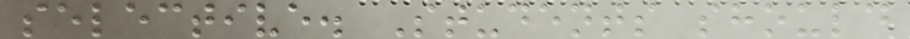selective. Students should
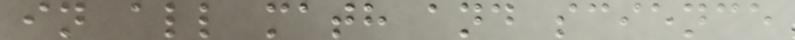in all math and science
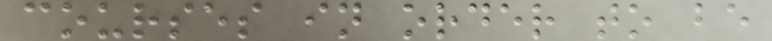courses in order to be
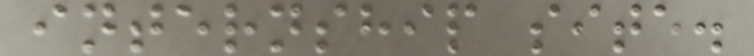internship site.
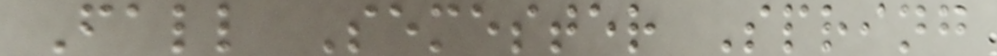Fall Semester Spring
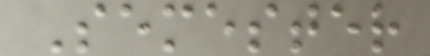Semester
